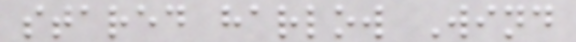stared harlow Wind
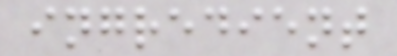ingredient
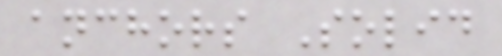anchors Solid
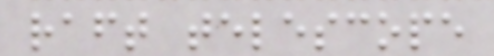raft telescope
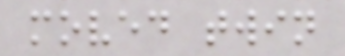moved twin
